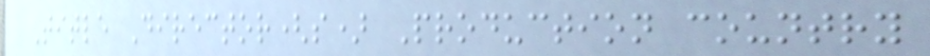Title Director(s) Production country
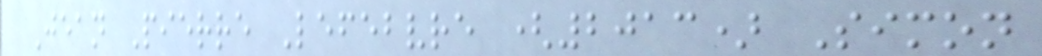Jean Pierre Lefebvre (2013) Simon
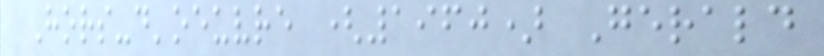Hors-d'oeuvre (1960) Gerald
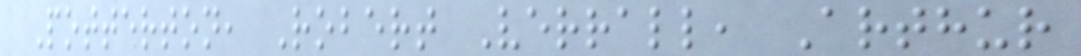Potterton, Robert Verrall, Arthur
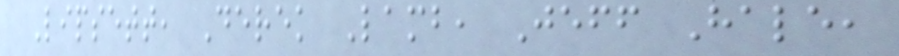Lipsett, Derek Lamb, Jeff Hale,
